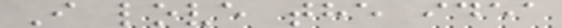I love the idea
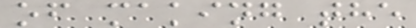of making the
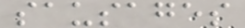sausages
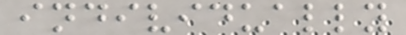individually
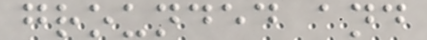grounded and
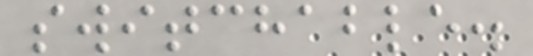switchable.
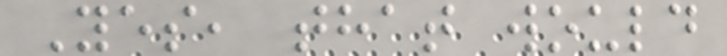Yes, that would
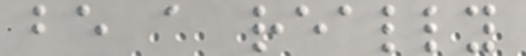be a really
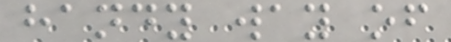handy way of
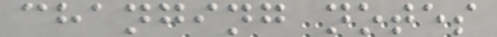changing notes
